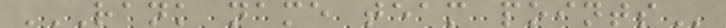RANK NAME TEAM POINTS
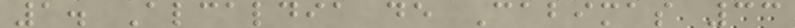1. Alcaldia de Cabimas 33
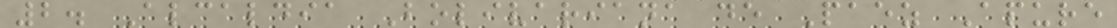2. Alcaldia Bolivariana de Paez Apure
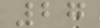27
